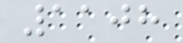1108
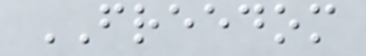FREEDOM
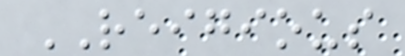REIGIOUS
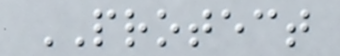PROTECT
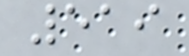519
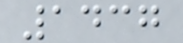1437
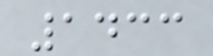1433
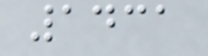1431
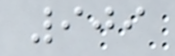909
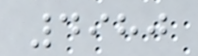4980
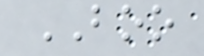BOO
